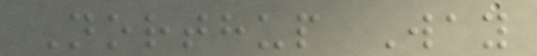Northup Way
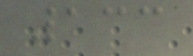133
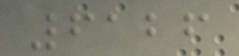6126
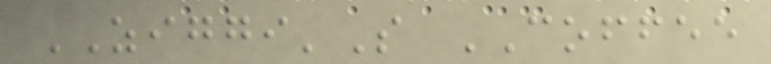ZIGGI'S COFFEE
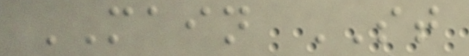MAIN ST
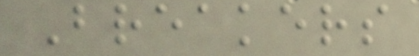Breakers
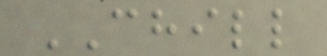CHILL
